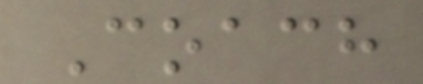Coach
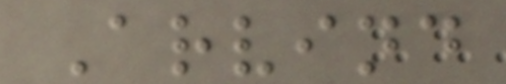Arvind
